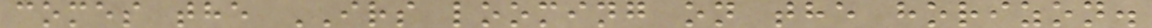comes the IRS looming on the horizon.
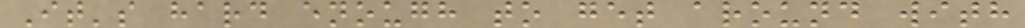It's hard enough to get around with
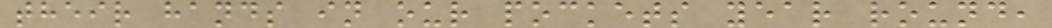their hands in our pockets year round,
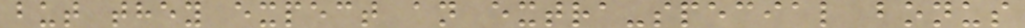but they expect an extra-special bonus
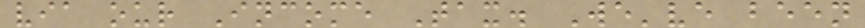via our Income Tax. We've been
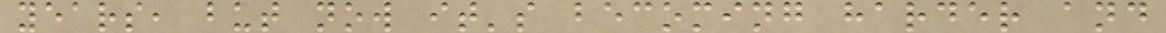years, but now it's becoming harder and
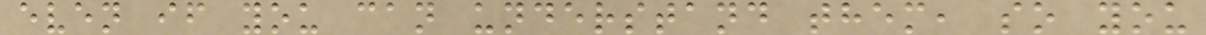even if you can understand them, so you
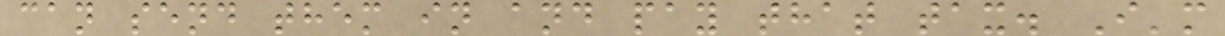can send them in and pay that tax. I'm
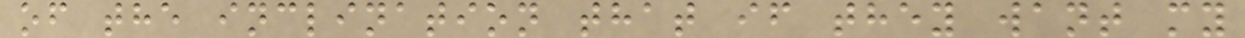of the inclination that if they want my
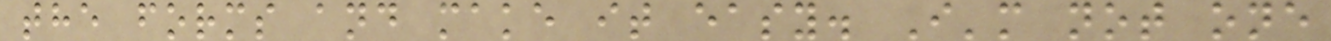the forms and make it easy. I'm not one
